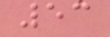53
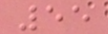55
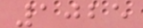1025
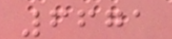6671
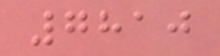7810
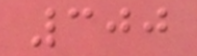300
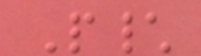P\
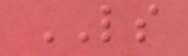LS
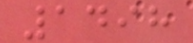1498
